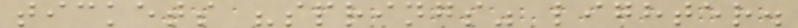tickets "springs" lighter.
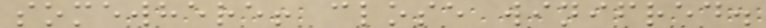somewhere! close winifred.
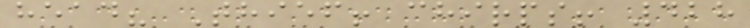head? Thief! chirps! 428
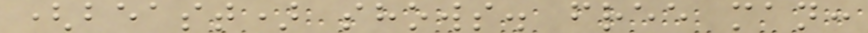(beast) shows. free man:
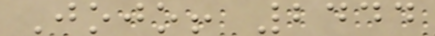Jojo! 2444
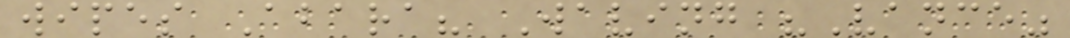wipes Abara? Waving "Vance"
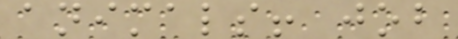animals! job
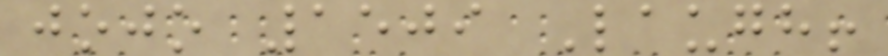jojo 1509 Laugh!
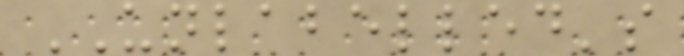UNLABELLED's
